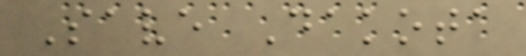Save Dakota
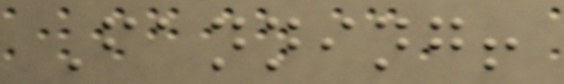Fanning!
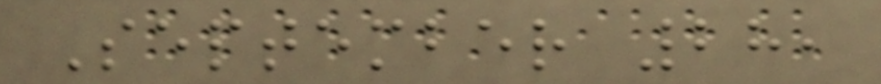September 28,
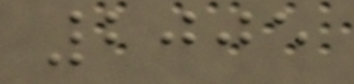2005
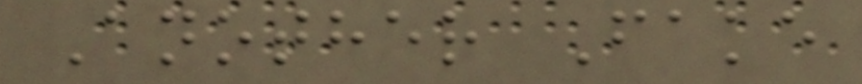Another Fake
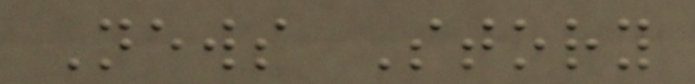News Story
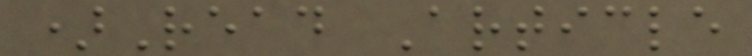)Read Article
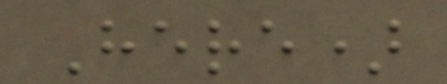Here)
